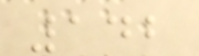142
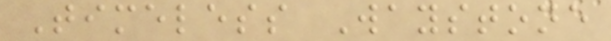Timeless Waystone
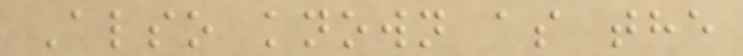Also known as the
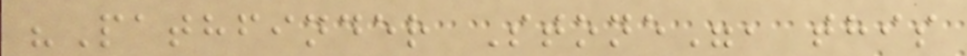"Pathfinder Stone", this
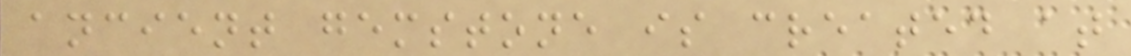ancient gemstone is created at
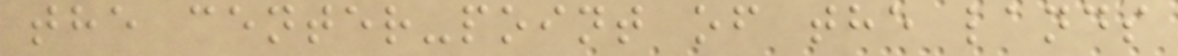the center-point of the lands
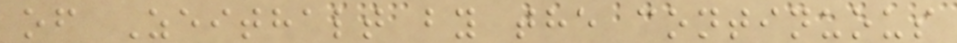of Zeithalt by the continuous
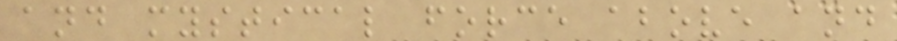and mystical force above and
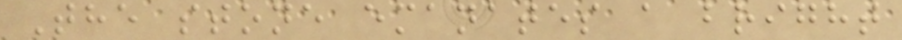The stone emanates a bright
